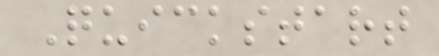Quickstart
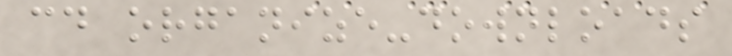cd organize-downloads
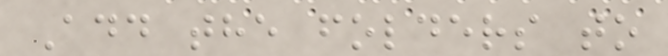Add the folders to
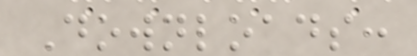Downloads:
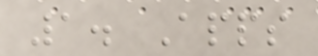1. Apps
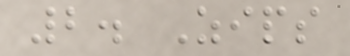2. Zips
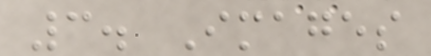3. Images
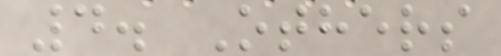4. Others
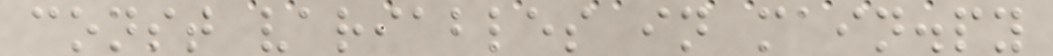const variables in main.py
